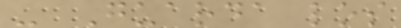- Guarda los
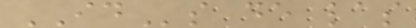IDs de las
